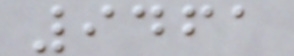9461
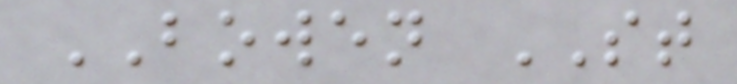BOWEN ST
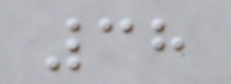38
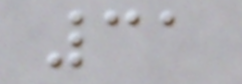31
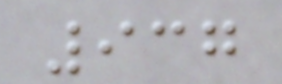937
